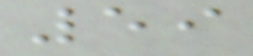59
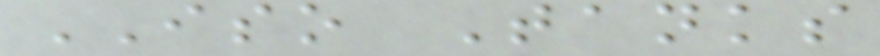ISO Tanks
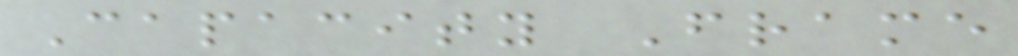Capacity Frame
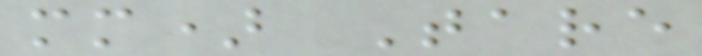mm) Tare
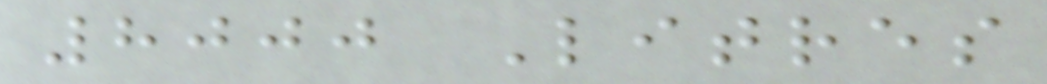8000 Litres
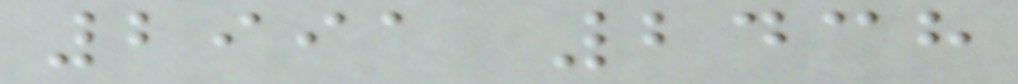2991 2438
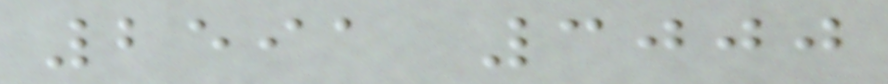2591 3000
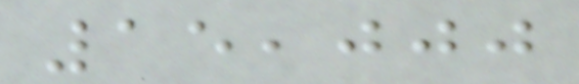15,000
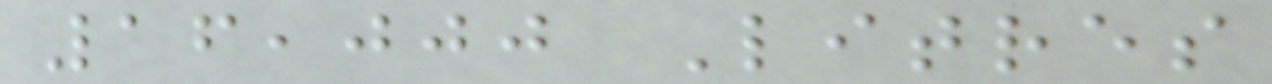16,000 Litres
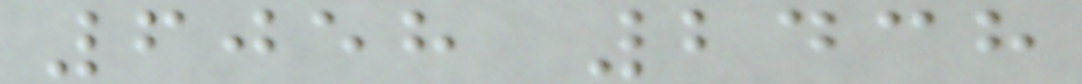6058 2438
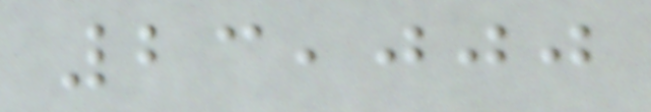23,000
